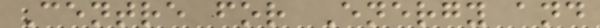Centre for Energy and
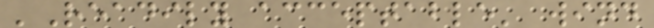'Readily acceptable' wind
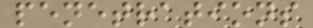penetrations
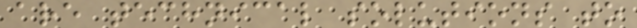are technical solutions to
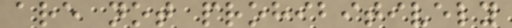are not prohibitively
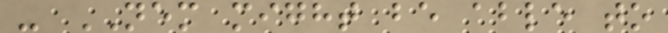- NEM might be able to
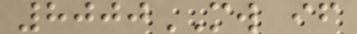8000MW if
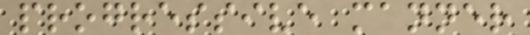progressive manner
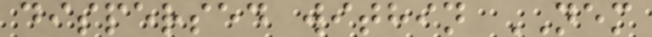dispersed within NEM
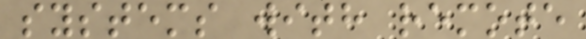systems with remote
